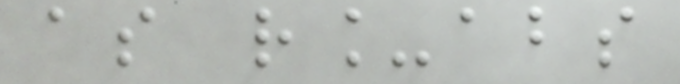as r_abs
